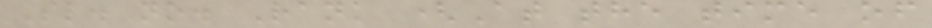Sl. no. Rank (At the time of
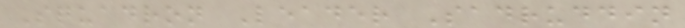Squadron Leader Sadruddin
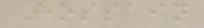Hossain
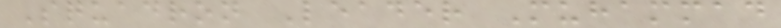Squadron Leader Muhammad
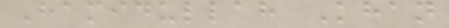Hamidullah Khan
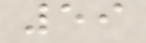59
